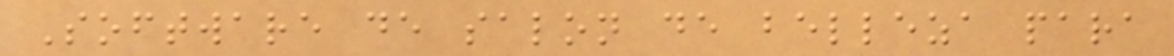Software de salon de belleza para
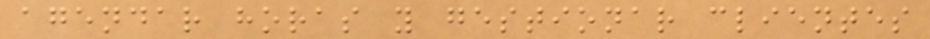agendar horas y gestionar clientes
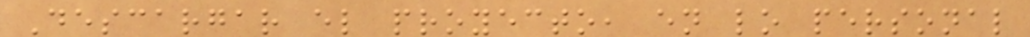Descargar el proyecto, en lo personal
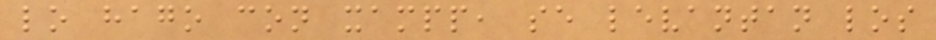lo hago con xampp, se levantan los
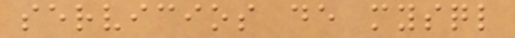servicios de mysql
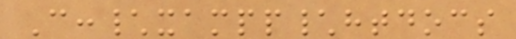C:\xampp\htdocs
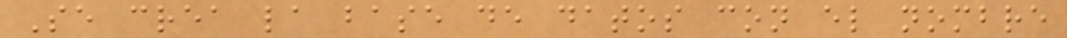Se crea la base de datos con el nombre
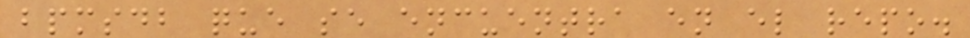bpmsdb que se encuentra en el repo.
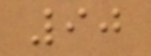90
